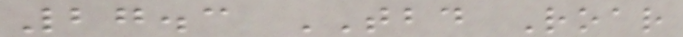27.3 TBD Roar
